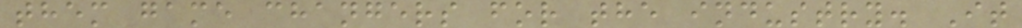them game changers for the industry. It
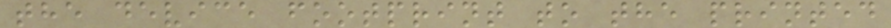the device footprint to the printed
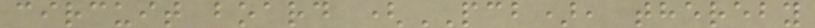circuit board (PCB), thereby
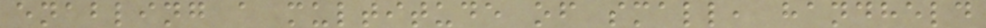enabling a multitude of small, handheld
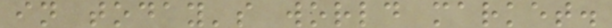in today's world market.
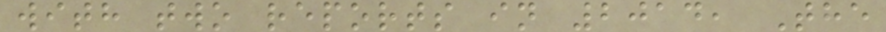with two reports in 2014, The
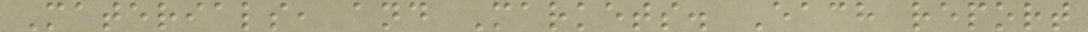Materials, and Markets. Each report
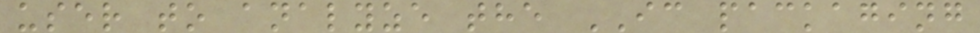user to analyze the IC packaging
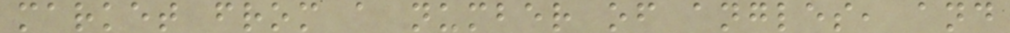market from a number of angles, and
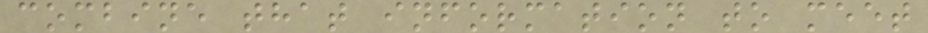combine that information to meet
